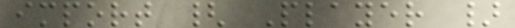import { Player }
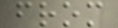from
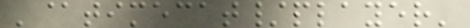'@timecat/player'
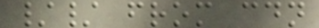// from cdn
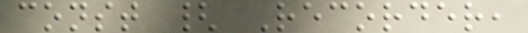const { Recorder,
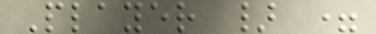Player } =
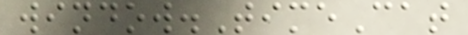window.TimeCat
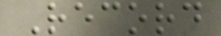Record
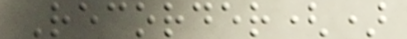Recorder()
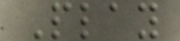Play
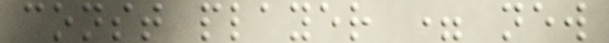const player = new
